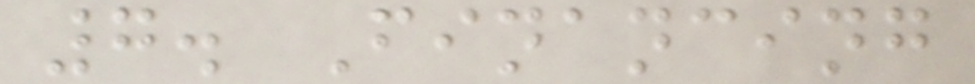7. Financing
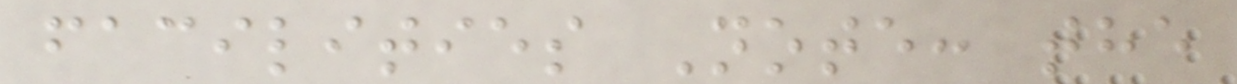facilities Note: the
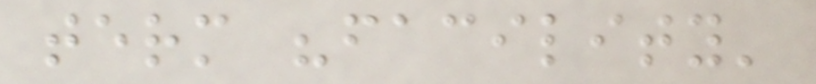term "facility'
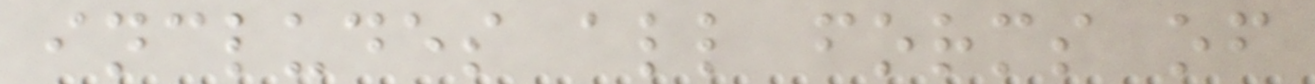includes all forms of
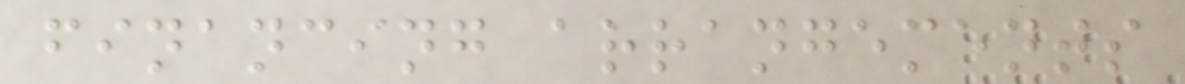financing arrangements
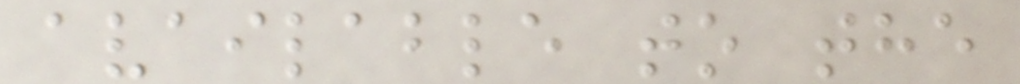available to the
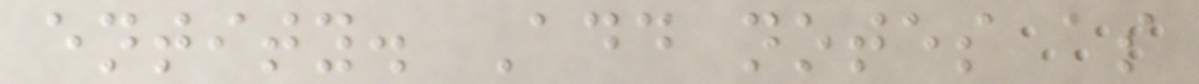entity. Add notes as
